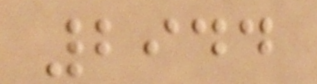2944
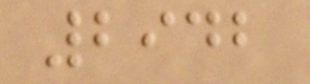2942
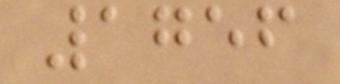1756
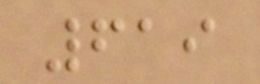619
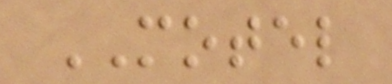MOTEL
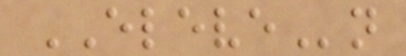ELEVEn
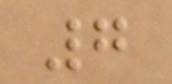7
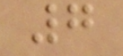7
